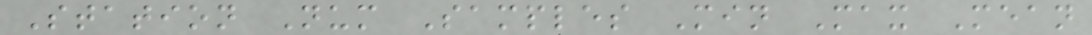Station Num Samples Min Max Mean
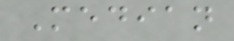Median
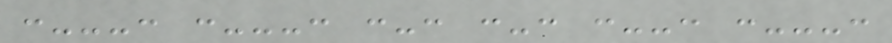:---: :---: :-: :-: :--: :---:
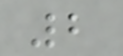2
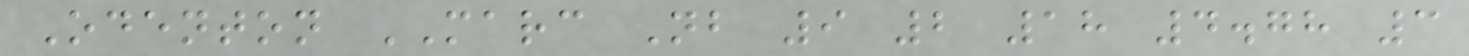Odenton MARC Nb 9 2 18 4.78 3
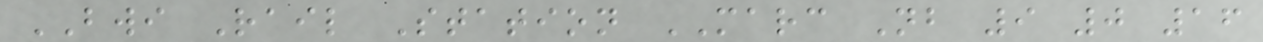BWI Rail Station MARC Nb 9 0 16
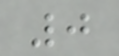0
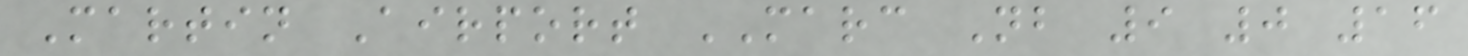Martin Airport MARC Nb 9 0 16
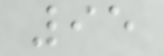95
